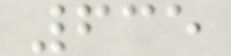635
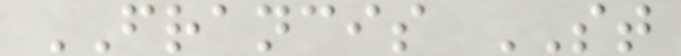FRANCIS ST
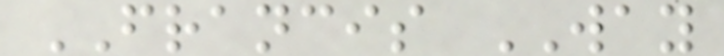FRANCIS WAY
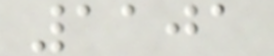1101
